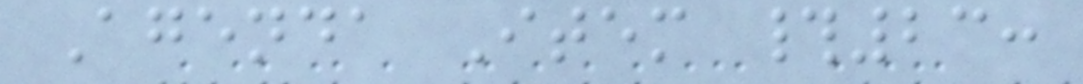Agenda Item #23:
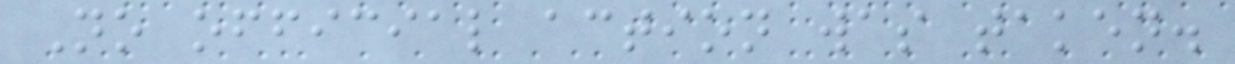No official action was taken.
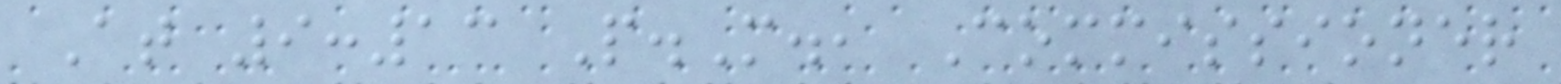At 9:13 P.M., Commissioner
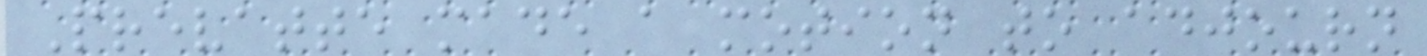Prevatte made a motion to adjourn
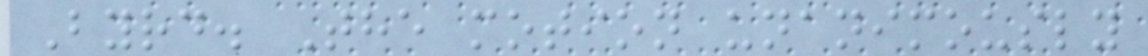Byrd. The motion unanimously
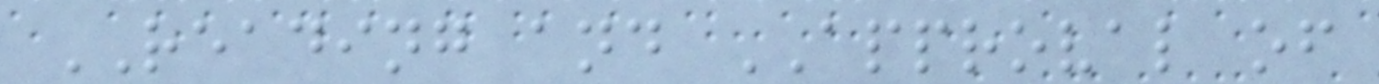READING and APPROVAL of
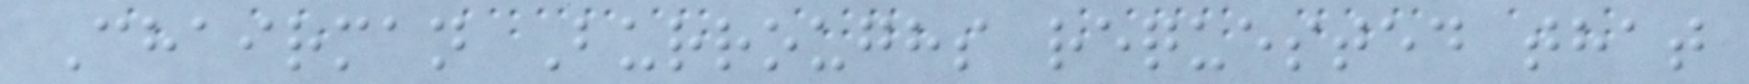Chairman Burroughs requested that
